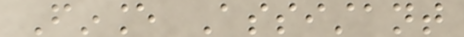Finance Assistant
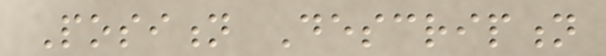Position Description
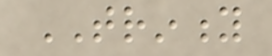TRINITY
